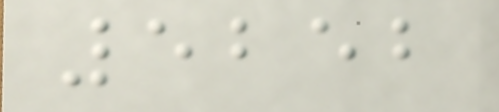5252
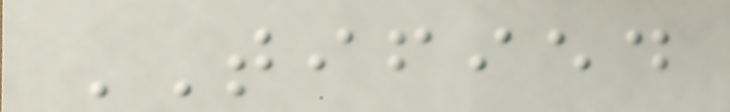TIFIED
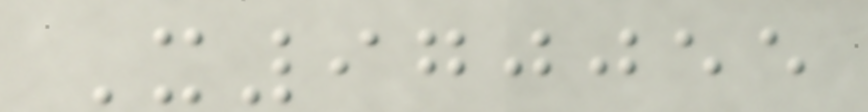X970055
